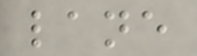lane
